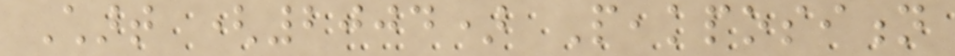Chart (2004) Peakposition
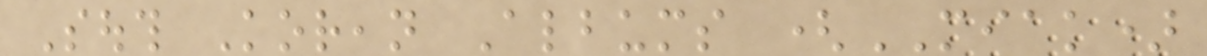South Korean Albums (MIAK)
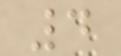4
